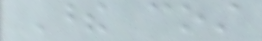These cost
